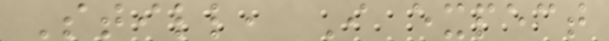Still, I expect
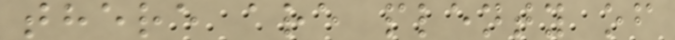there are plenty of
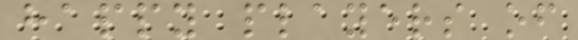happy players of
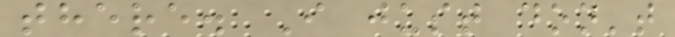there. I just don't
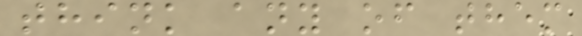think any of them
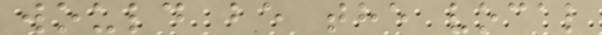would be the vocal
